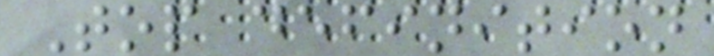Top definition
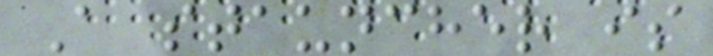A stauncher is
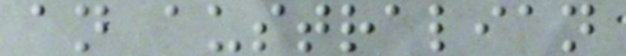an australian
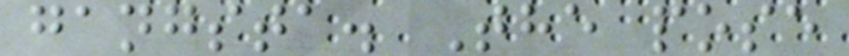gangsta. The pose
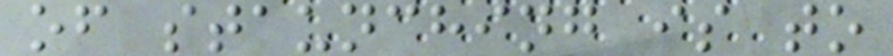of staunching is to
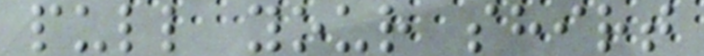pull your shirt
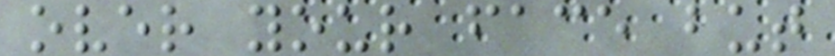over your face but
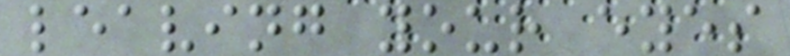leaving your eyes
